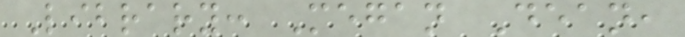Library: Megan Dean,
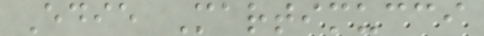Edie Martimucci
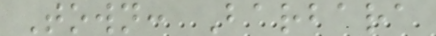Town: Barbara
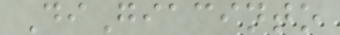DiGiacinto
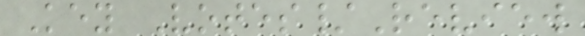Key Votes/Review
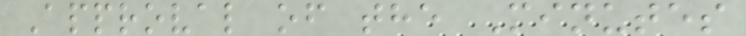Approval of the Minutes
